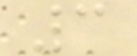3
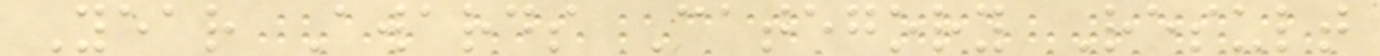Year Awards Category Result
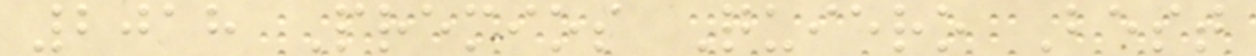2018 Premios Quiero Best
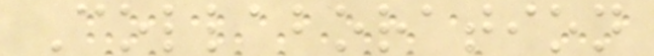Collaboration
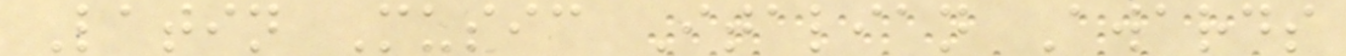Latin Music Italian Awards
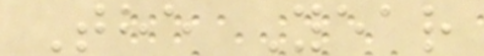The Year
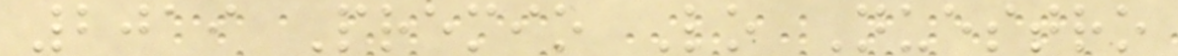2019 Premio Lo Nuestro
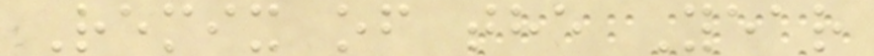Remix of the Year
